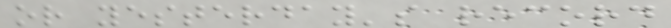or yesterday's record
